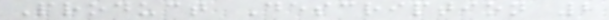Product Description 2
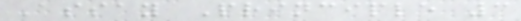Assay Principle 3
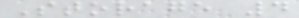Storage 4
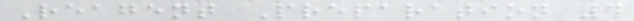Reagent Preparation 4
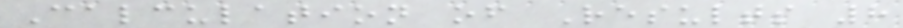Calculation of Results 8
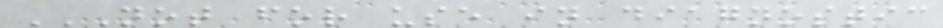NOT FOR USE IN DIAGNOSTIC
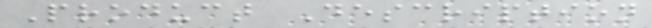Product Description
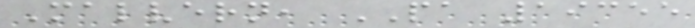Malvern, PA 19355
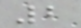2
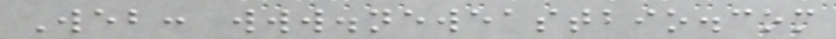Web: www.neweastbio.com
